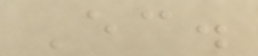Ec.
